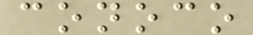conoco
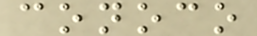conoco
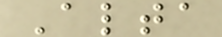Alta
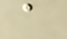a
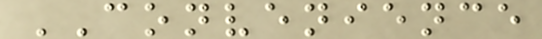CONVENIENCE
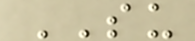SU
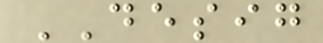DESIG
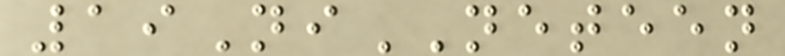19NiNETEEN
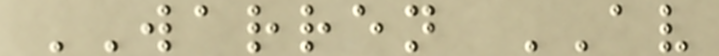WARREN AV
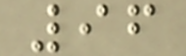96
